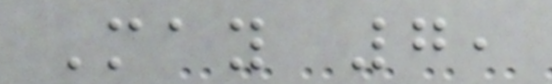May 7,
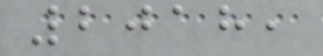2018,
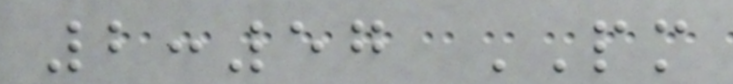2:57 PM
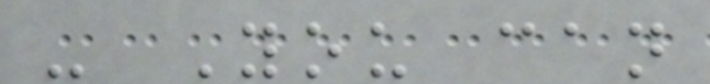- You can
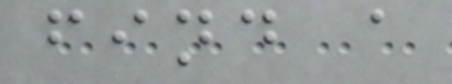find a
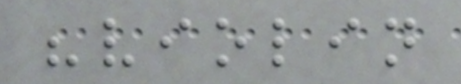"violin
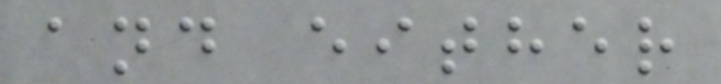and either
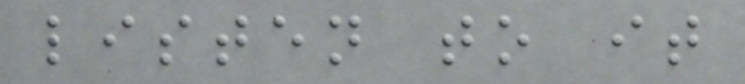listen to it
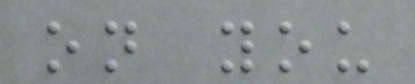on you
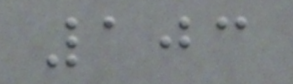103
